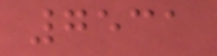7531
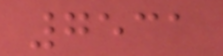7531
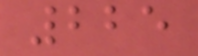225
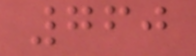760
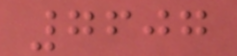7607
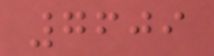7609
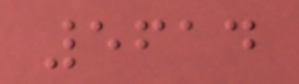5614
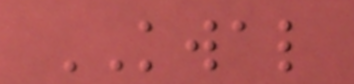KWAL
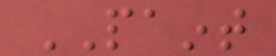PAINT
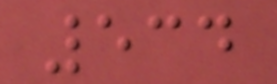534
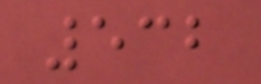532
